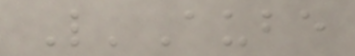L'Aube
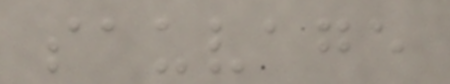sauvage
